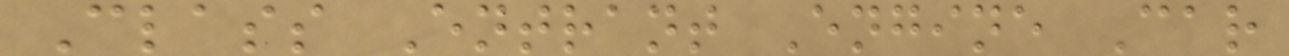Class Entrant Engine Car
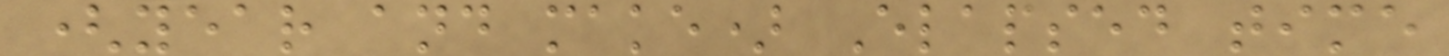(year and make) Elapsed time
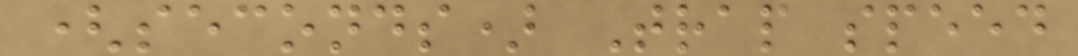(seconds) Trap speed
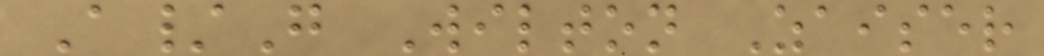A/G Wilton Zaiser
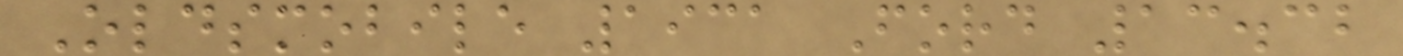Oldsmobile 1931 Ford 13.32
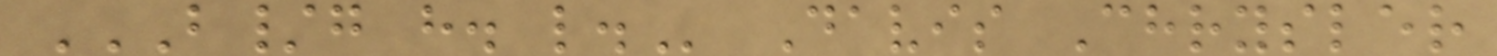B/G H. L. Davis Chrysler
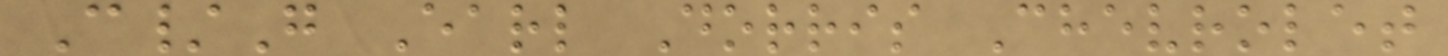C/G Earl Dorris Chevrolet
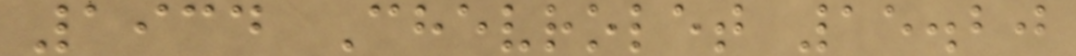1934 Chevrolet 15.20
